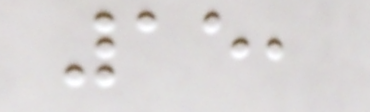15,
